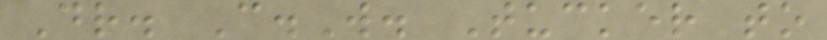Dr. C.W. Tucker to
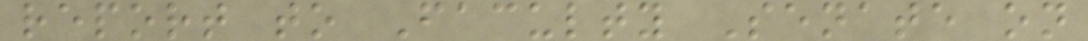report to Faculty Senate on
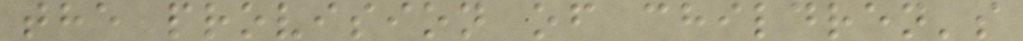the provision of children's
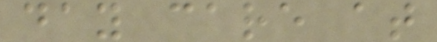day care at
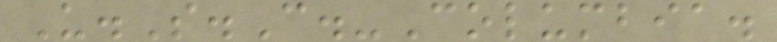U.S.C.-Columbia.
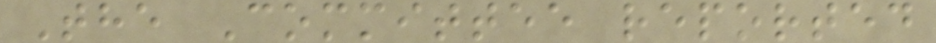The Committee reported
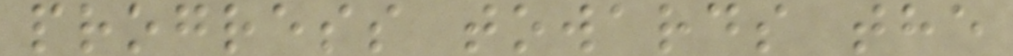progress towards the
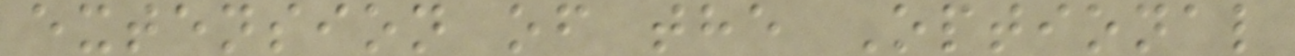extension of the Optional
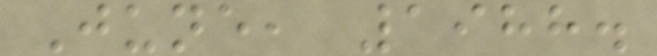June, 1988.
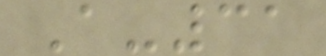A-31
